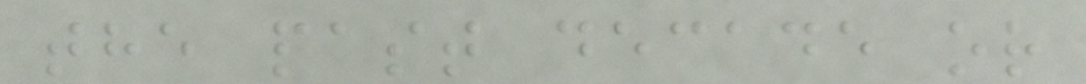the past decade or
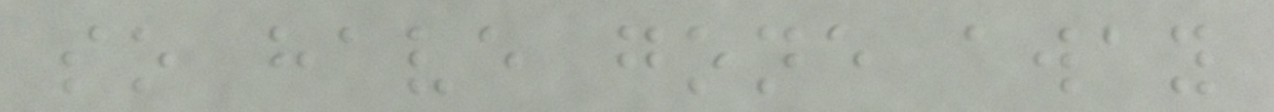so have gone away
